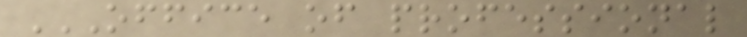OFFICE OF PROFESSIONAL
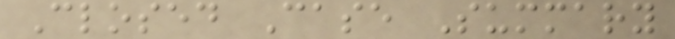Closed Case Summary
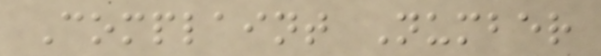Complaint Number
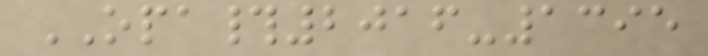OPA#2016-1395
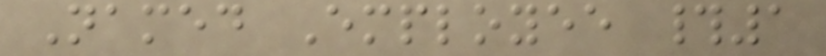Named Employee #1
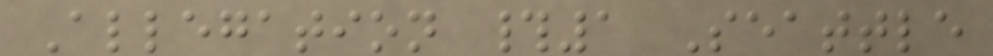Allegation #1 Seattle
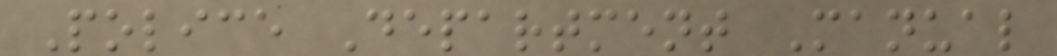Police Department Manual
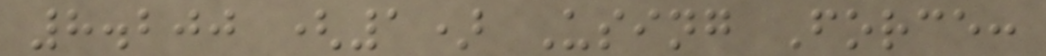8.200 (1) Using Force:
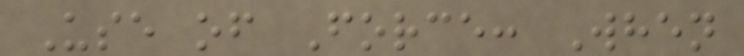Use of Force: When
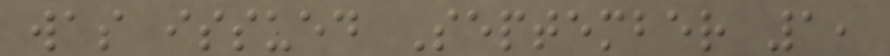was issued September 1,
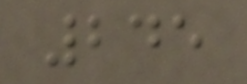245
